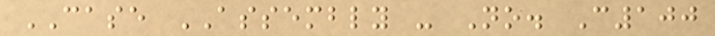CASE ASSEMBLY - No. C100
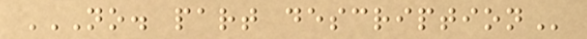NO. PART DESCRIPTION
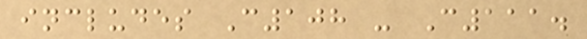includes C108 - C111.
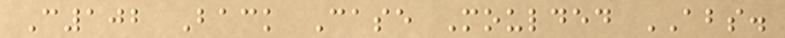C102 Back Case Moulded ABS.
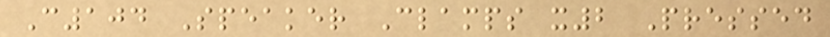C104 Speaker Clamps x2 Pressed
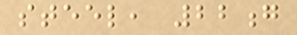steel, 22g
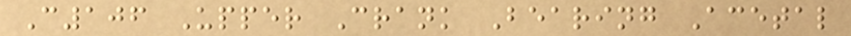C106 Upper Crank Bearing Acetal
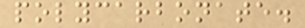polycarbonate.
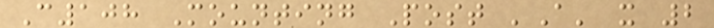C108 Mounting Post 'A' x 2
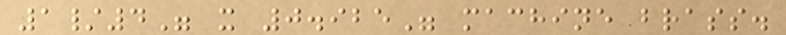1/4" x 0.925" machine brass.
